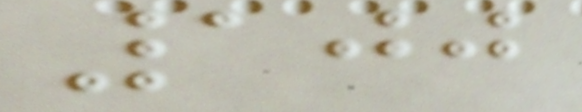100
